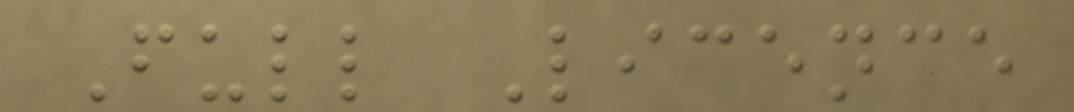Full Licence
